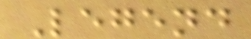Legend
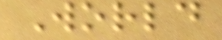World
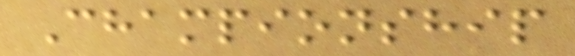Championship
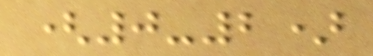(0-2)
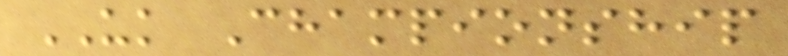UK Championship
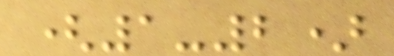(1-2)
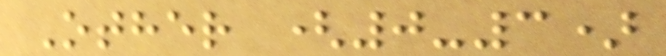Other (0-3)
